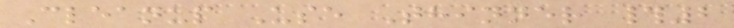Cleanup Use Thinner #2
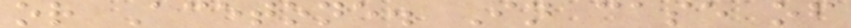or Acetone. In case of
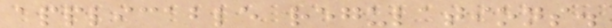applicable regulations.
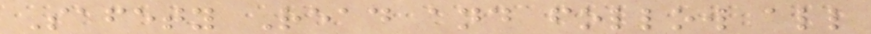Safety Read and follow all
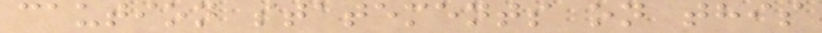caution statements on this
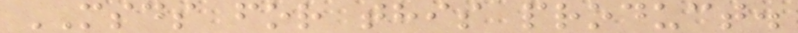MSDS for this product.
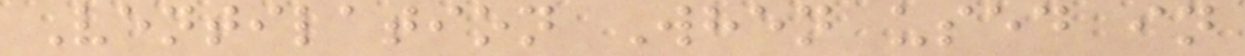Ventilation When used in
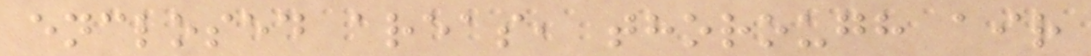enclosed areas, thorough air
